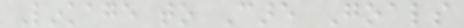Linkage to Care Goals
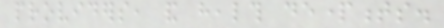providers, and health departments.
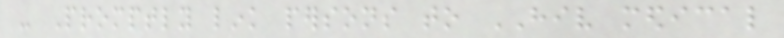- Promptly link persons to HIV medical
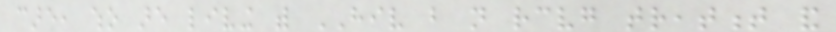care, who are living with HIV but not receiving treatment and
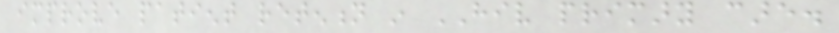improve patient retention in HIV primary care.
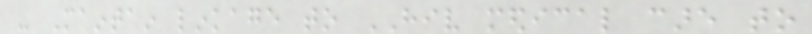- Maintain linkage to HIV medical care to
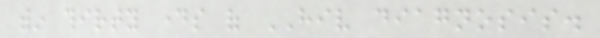within thirty days of HIV diagnosis.
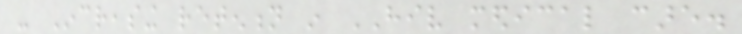- Increasing retention in HIV medical care.
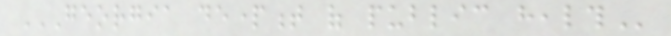GEORGIA DEPARTMENT OF PUBLIC HEALTH
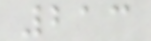213
